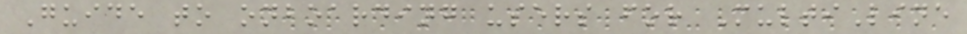Guide to onboarding users for MultiLine
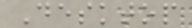Desktop
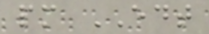pm EDT
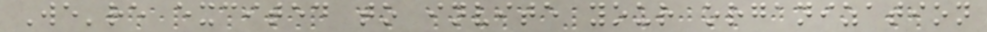We're excited to invite your organization
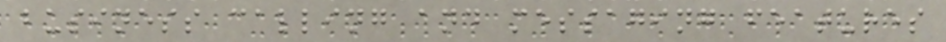business calling and messaging features
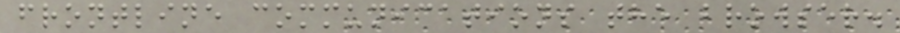frontline communications the browser.
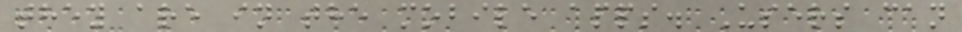they are in the mobile apps. Users can
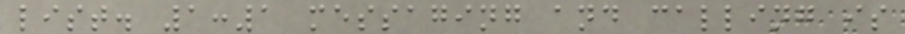list. 1:1 messaging and calling is
